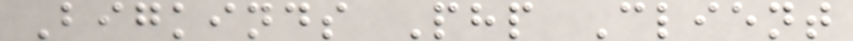Bigkinds Php Client
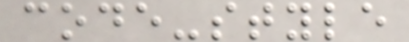code-style
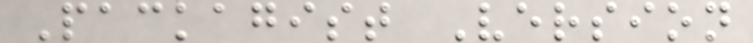Packagist Version
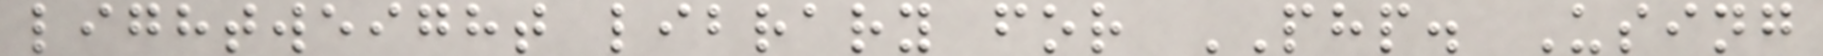lightweight library for PHP. Using
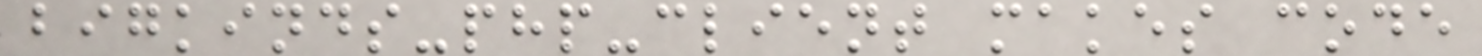bigkinds-php-client makes code
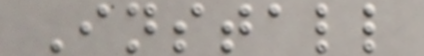Install
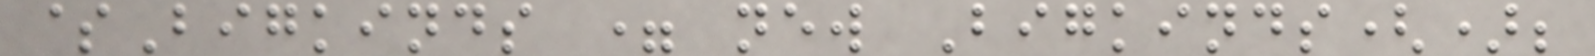$Bigkinds = new Bigkinds();
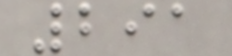291
